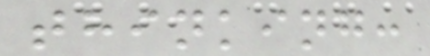thinking:
